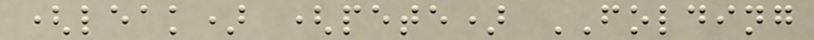(leak) (pete) FOLDING
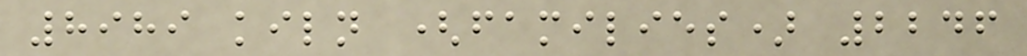8989 kiln (families) 2246
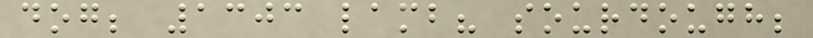dog; 1303 lamb? sourdough;
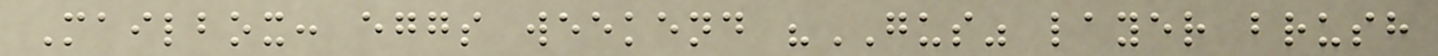Mailbox: eggs weekend "GUS" layer brush
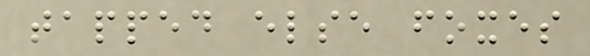tapped else foxes
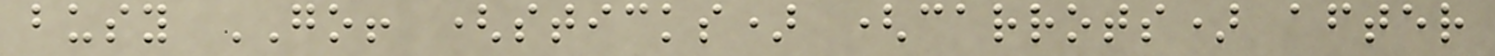busy GO! (sticks) (carrots) after
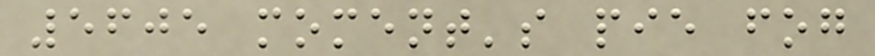5605 moment's pie fog
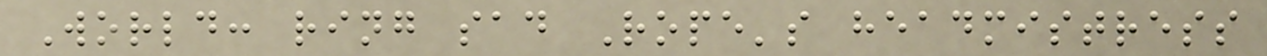World: ring sad Rope's headmistress
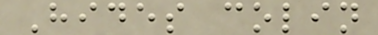Hides colin
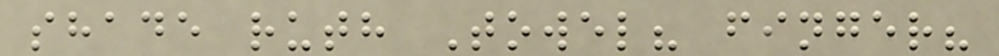shade ruth Towel? finger?
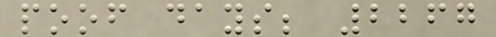poof days; 2267
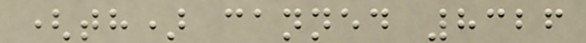(th) canned 8326
